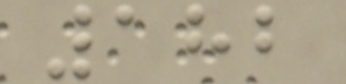182
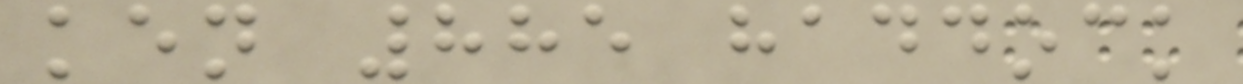ken 885 haddock
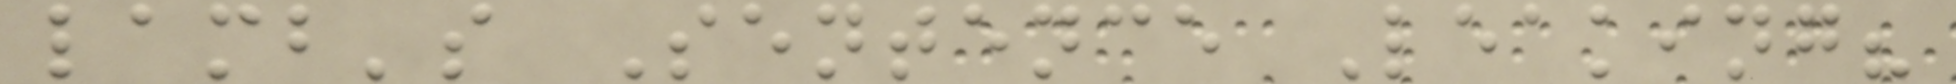lamb's Sentence Leaking?
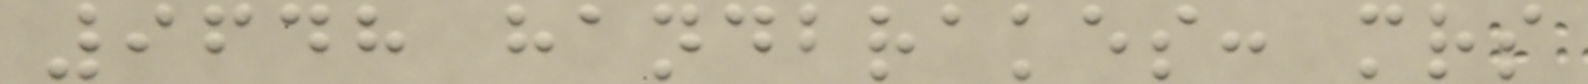9648 handbrakes: mrs
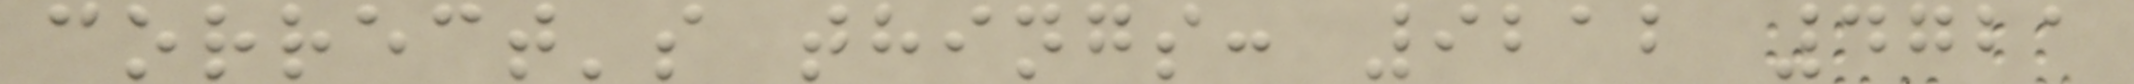correct's things: 9212 4721
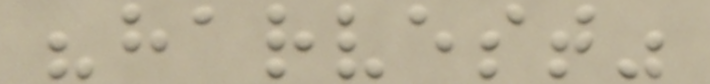"harvest"
